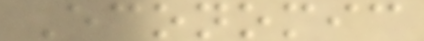Economic
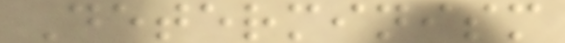Determinism
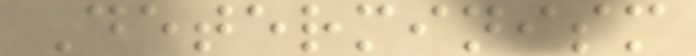Determinism
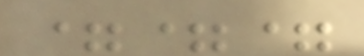===
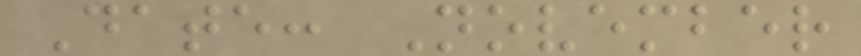Date: November
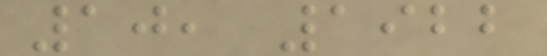10, 1922
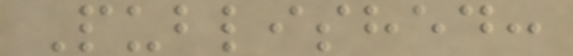Published:
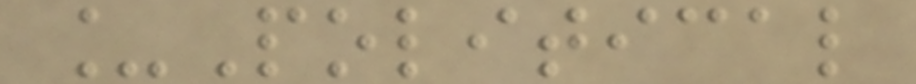_Political
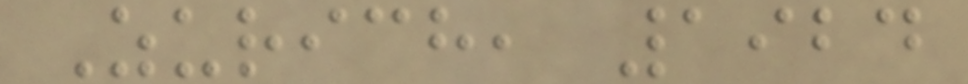Zurich, 1924
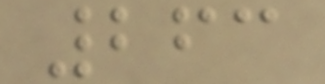263
